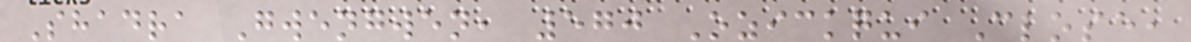Shadra Gwengwen, 570 Ozickqui Close,
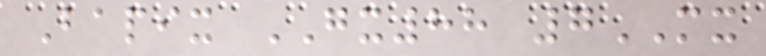Bapix GX88 7MX
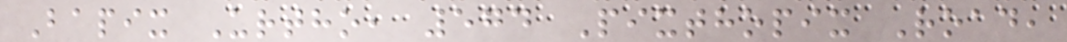Bapix Urtho, 574 Pixthopix Road,
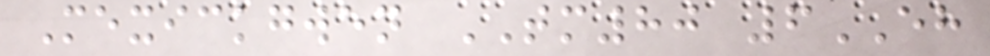Mexickgwen TM80 6EH
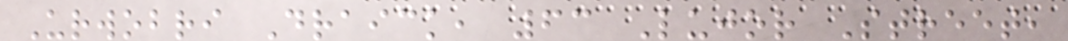Urwobri Draick, 63 Lujor Street,
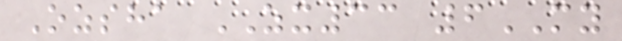Ozsha ZX33 6MY
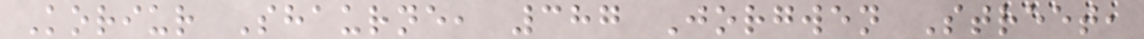Koriur Shaurne, 387 Jorgwen Street,
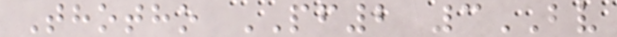Thotho PF2 3BV
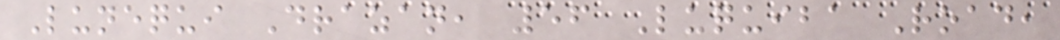Lunequi Drazan, 56 Luquiba Road,
